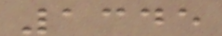1345
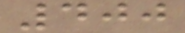400
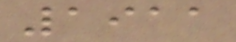1911
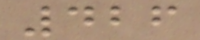426
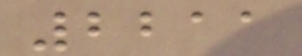2211
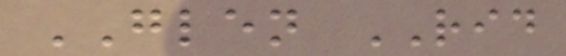GLEN RID
